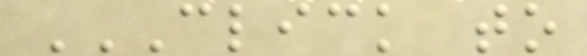CLICK TO
